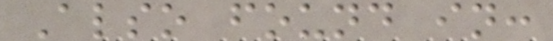Also found in:
